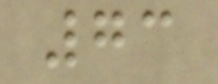73
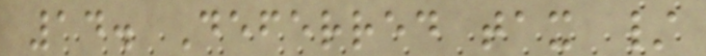14. Deferred tax /
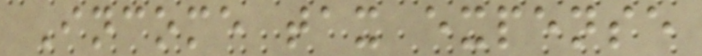Income tax expense
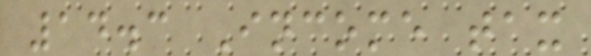14.3 Income tax
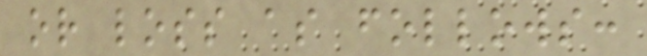or loss as follows:
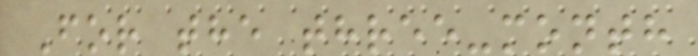For the three-month
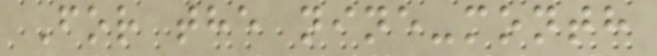For the nine-month
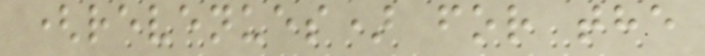(revenues) for the
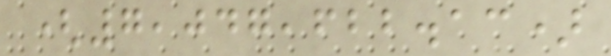(7,047,622.13)
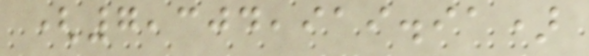(7,304,919.91)
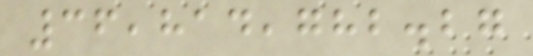36,814,782.27
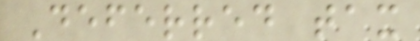Deferred tax
